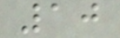10
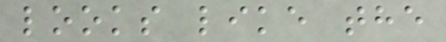looks like the
